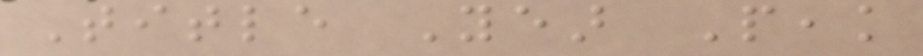Title Year Peak
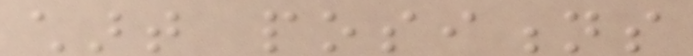chart positions
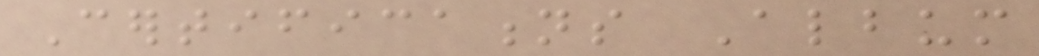Certifications Album
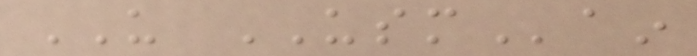US USMain
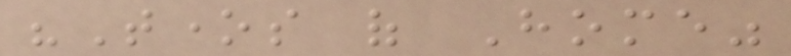"Tones of Home"
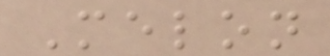Melon
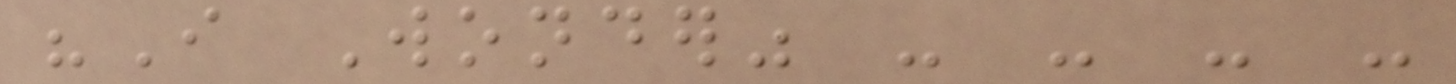"I Wonder" - - - -
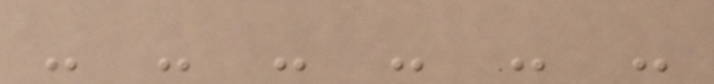- - - - - -
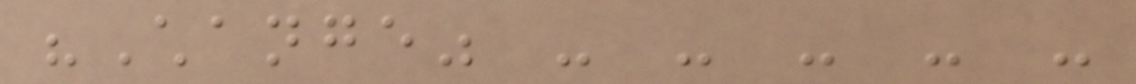"Change" - - - - -
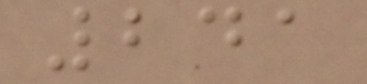241
